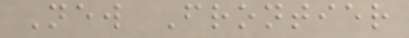New Frontier
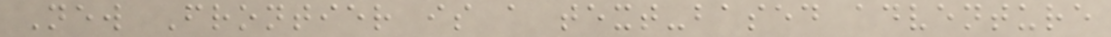New Frontier is a text-based adventure
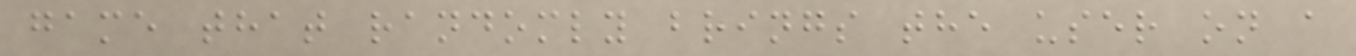game that randomly brings the user on a
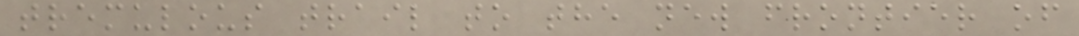tremulous trail to the new frontier of
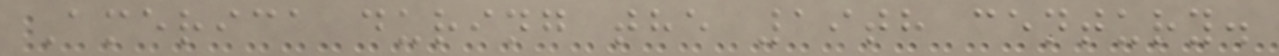America during the 19th century.
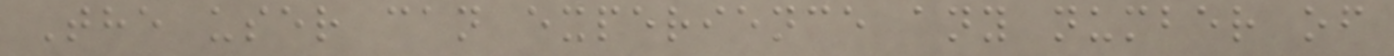The user can experience any number of
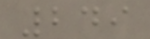249
